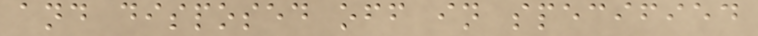and disposed off in specified
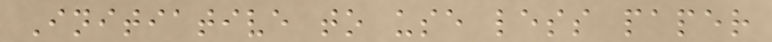Initiative to use less paper
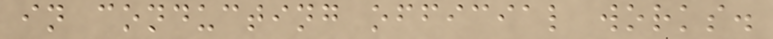in conducting official works.
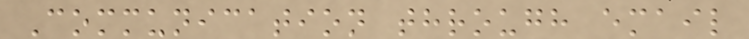Communication through email
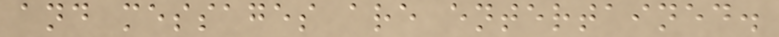and messages are entertained.
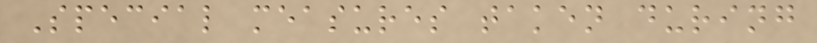Special measures taken during
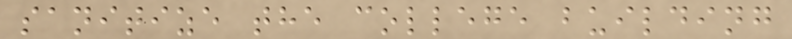sanitize the college building
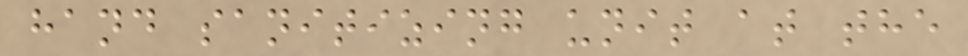hand sanitizing unit at the
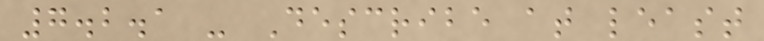7.2.1 - Describe at least
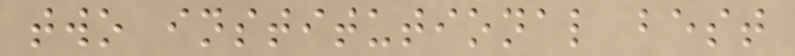two institutional best
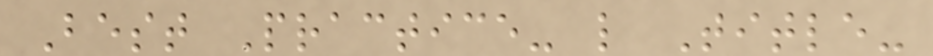Best Practice- l Title-
